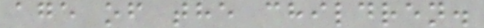age of the children.
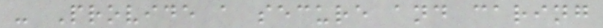- Provide a secure and caring
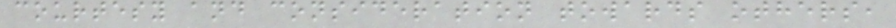courtesy and consideration towards others,
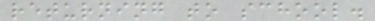returning to school.
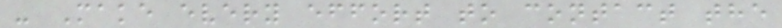- Make every effort to contact the
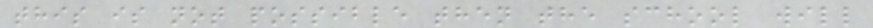this is not possible then the school will
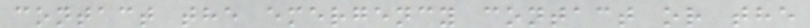contact the emergency contact or the
